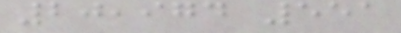20,974 551
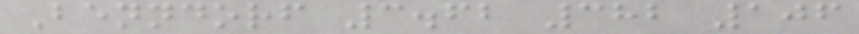Benndorf 3.62 382 106
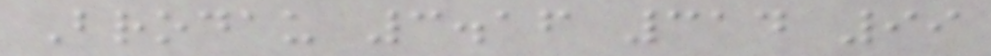Brodau 3.16 314 99
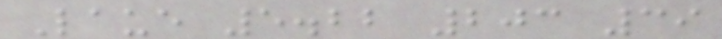Laue 5.22 203 39
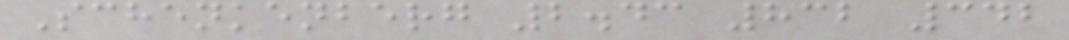Schenkenberg 2.43 832 342
